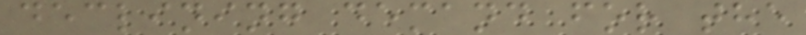declining demand for the
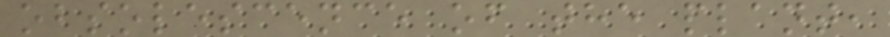obsolescence of the plant,
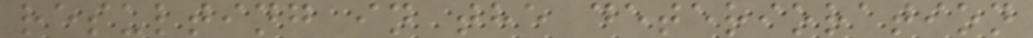resulting in the deterioration
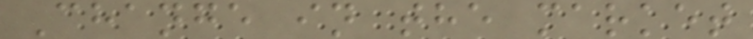Change in the market
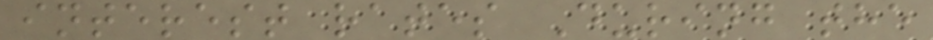interest rates During the
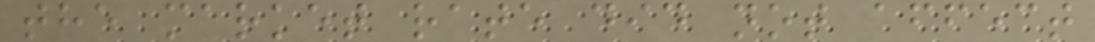the market rate did not affect
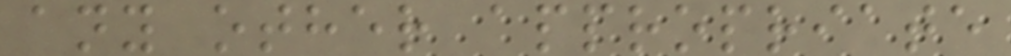any other appropriate
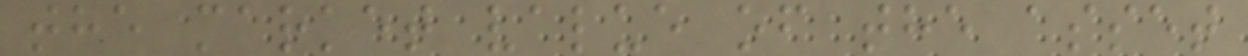the market value of the asset
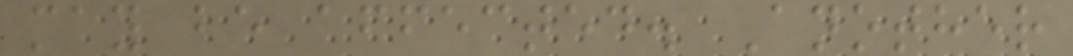may be affected. Another
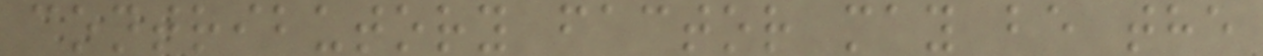contributory factor may be the
